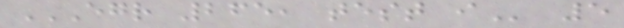EGR 265, TEST I 5
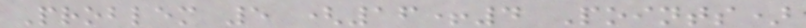Problem 5 (16+4 Points)
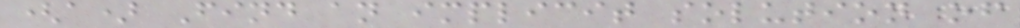(a) Find an implicit solution of
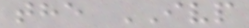the IVP
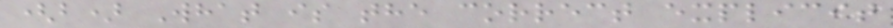(b) What is the correct explicit
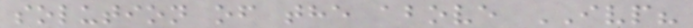solution of the above IVP?
